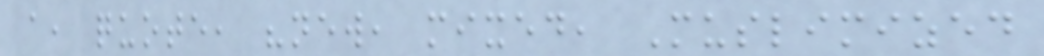a, quote, "new, mixed, Muslimized
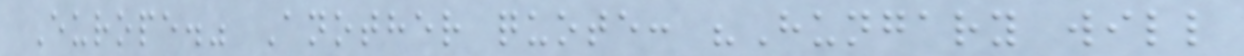Europe." Another quote: "Hungary will
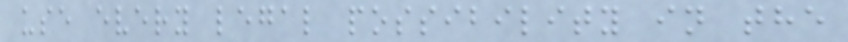use every legal possibility in the
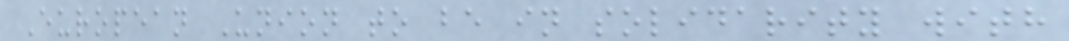European Union to be in solidarity with
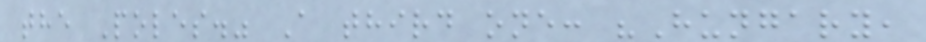the Poles." A third one: "Hungary,
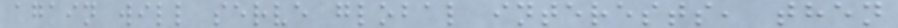again will serve global interests, then
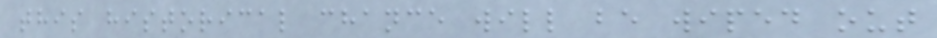this historical chance will be wiped out
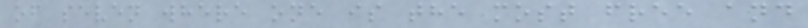of seven where one is the most free and
